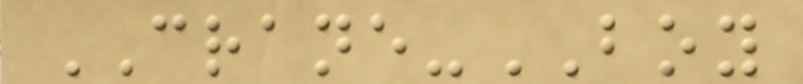CRANE-BOY
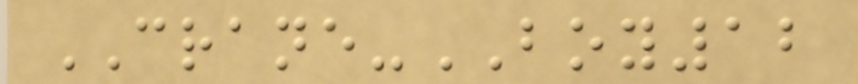CRANE-BOY12
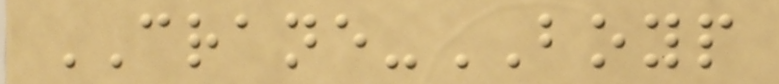CRANE-BOYP
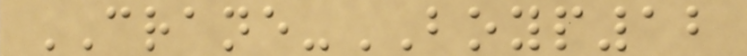CRANE-BOYP12
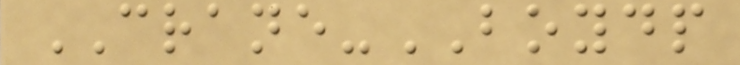CRANE-BOYDP
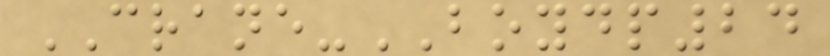CRANE-BOYDP24
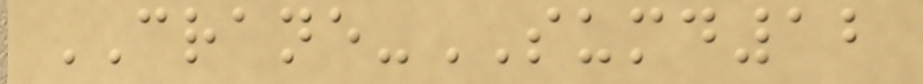CRANE-SUMD12
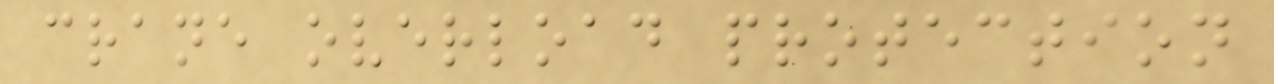crane overload protection
